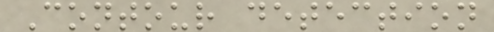Contour detection
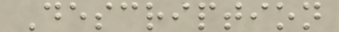Description
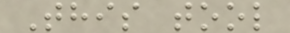This tool
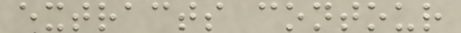extracts contour
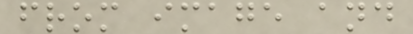from image and
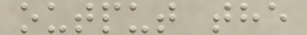output the
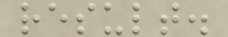result.
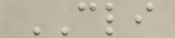CLI
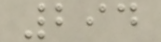294
